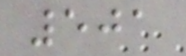501
